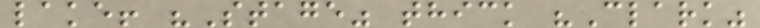lake! "Stage" thick "Clark"
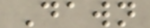Dawn
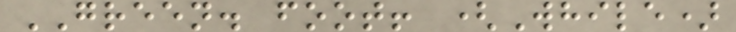GREEN. foot! (While)
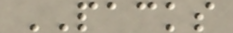PACKS
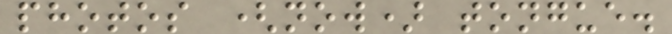photos (now) tongue.
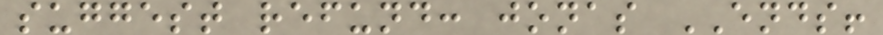suggest refund: jonas ENDS!
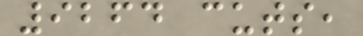9264 cuts,
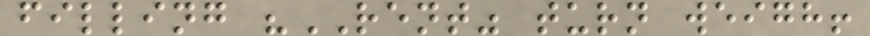filling "RENT" turn weigh!
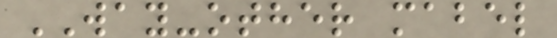WAY-other mabel
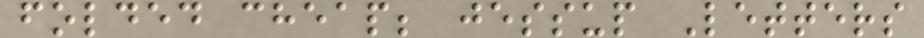folded cheap; jessup Letters
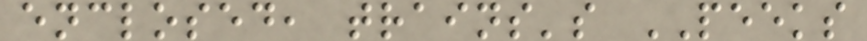enclosed, trains's PEEKS
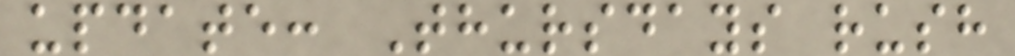update: Thursdays rush
